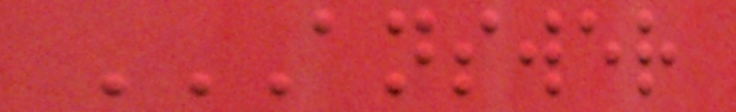ANSWER
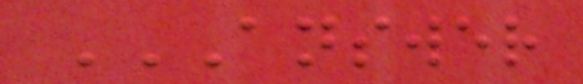ANSWER
